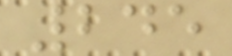245
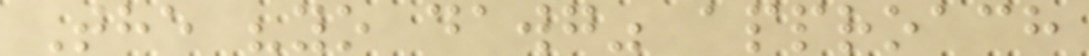The "yo dawg" approach
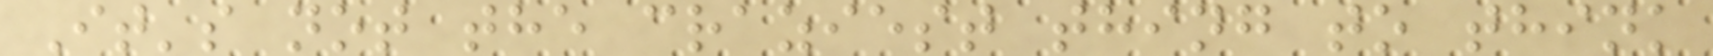It's not the craziest thing to think
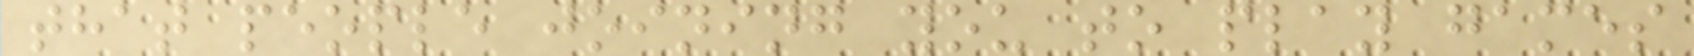that people joining you to play games
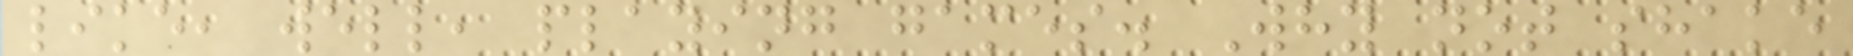like, well, playing games. Why not shake
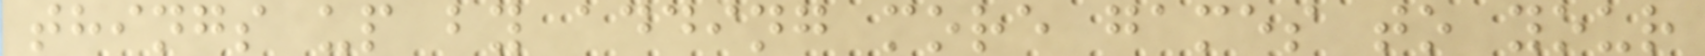things up by adding more games to your
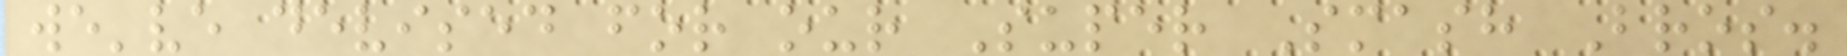we've devised for our Super Smash Bros.
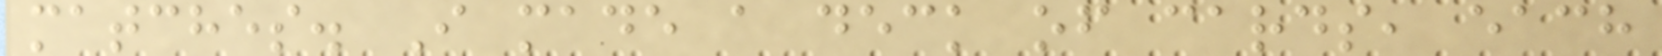matches. I made a deck of cards, each
